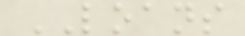LOANS
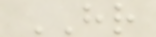HR
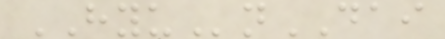HYUnDAI
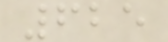625
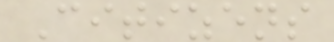Citizens
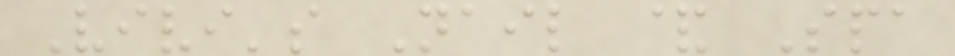Vivi's Nail & Spa
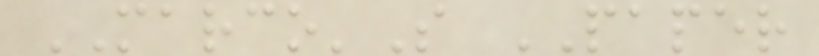MARCO'S PAPER
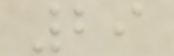29
